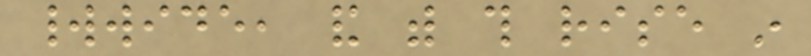worldwide, and with this rise in
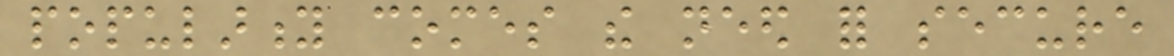popularity comes the need for secure
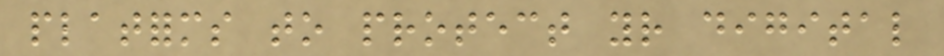platforms to protect your digital
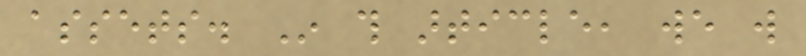assets. In this article, we will
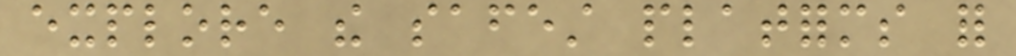explore the safest platforms for
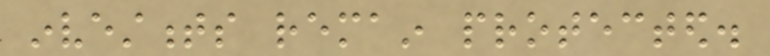investments remain protected.
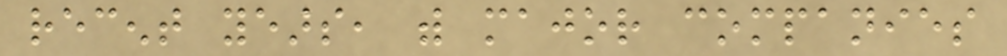recent years, with major companies
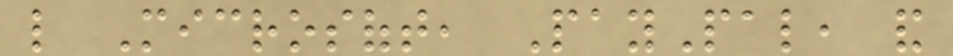like Microsoft, PayPal, and
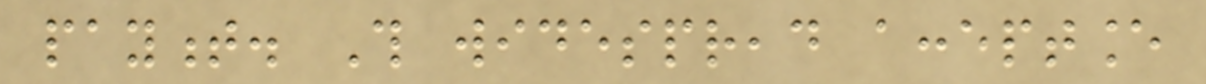payment. This widespread acceptance
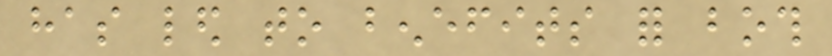has led to benefits for both
